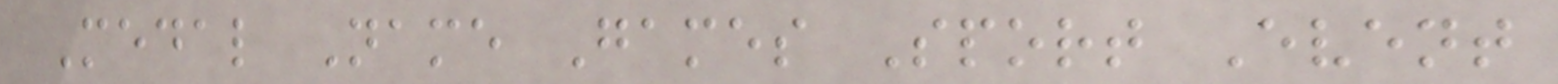Medal Name Games Sport Event
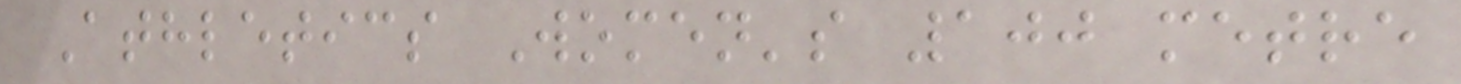Athletics Women's 100 metre
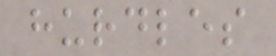hurdles
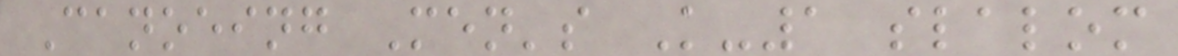Canoeing Men's K-1 slalom
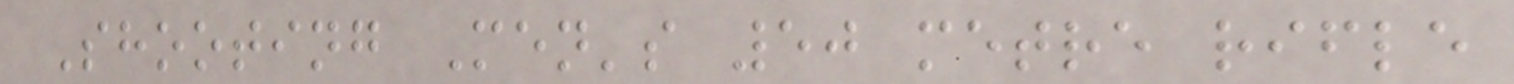Shooting Men's 50 metre rifle
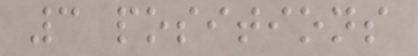3 positions
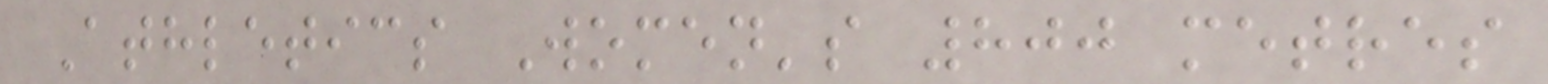Athletics Women's 800 metres
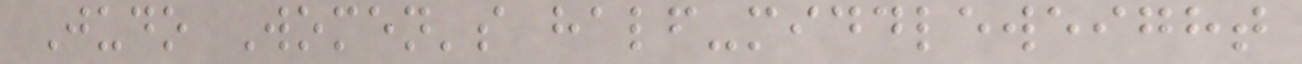Judo Women's half-middleweight
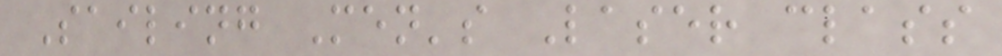Sailing Men's Laser class
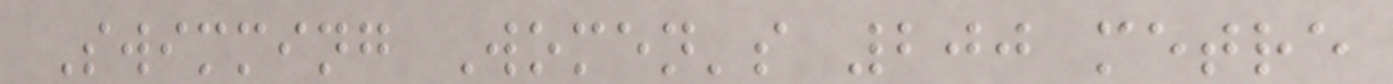Swimming Women's 200 metre
